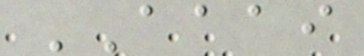AAAI
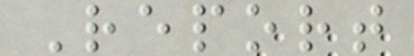Report
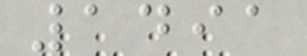1491
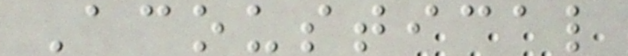Acoustical
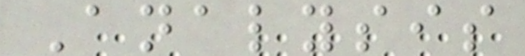Analysis
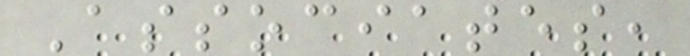Associates,
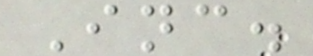Inc.
